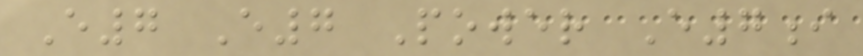E7 E7 Power E7i
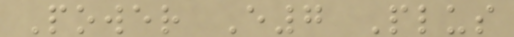Power E7 Plus
